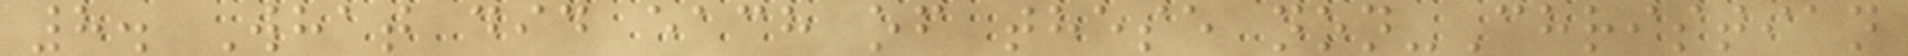8. What did each of these non-Christian
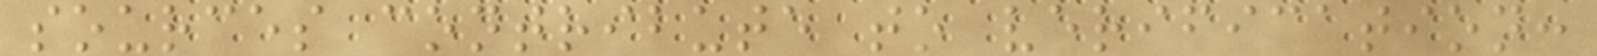sources contribute to verification:
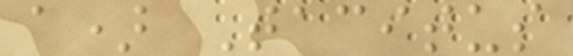a) Tacitus
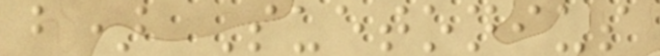b) Suetonius
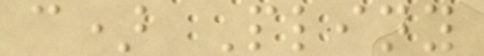c) Pliny
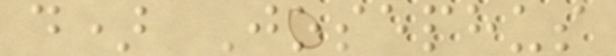d) Josephus
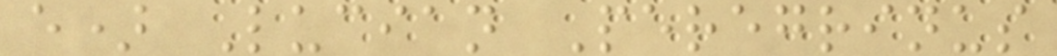e) Lucian Peregrinus
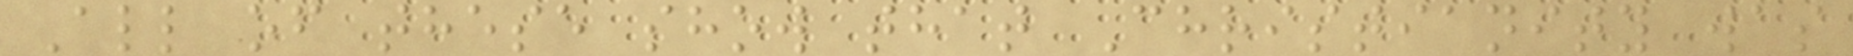All of these show that Christianity was
